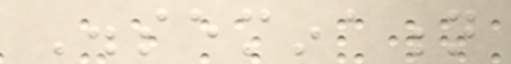Dissemination
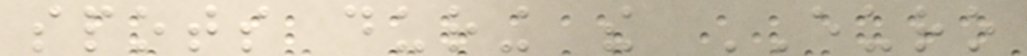spots during the EURO
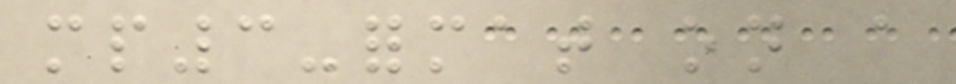mp3-format on a
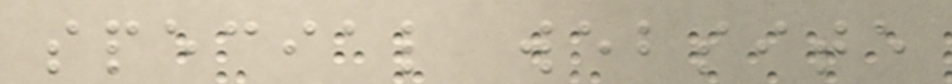special website
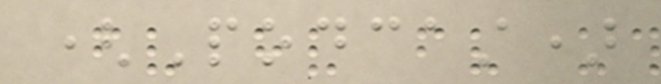(Podcast)
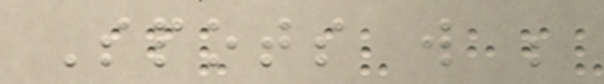Spots will be
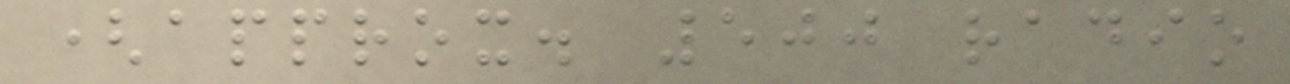(approx. 500 radio
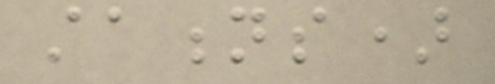stations)
